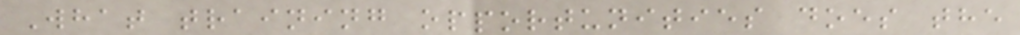What training opportunities does the
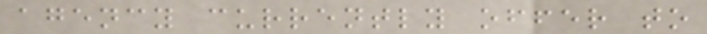agency currently offer to
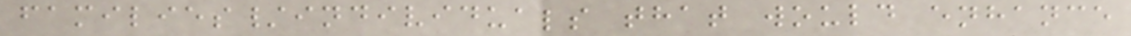families/individuals that would enhance
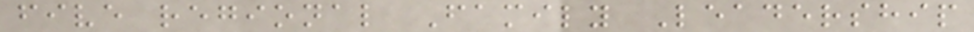five regional Family Leadership
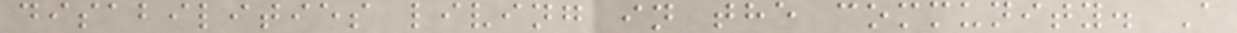disabilities living in the community. A
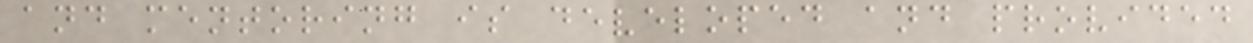and mentoring is developed and provided
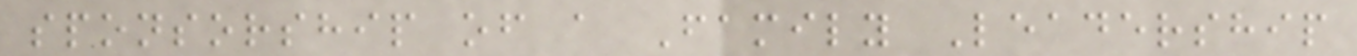sponsorship of a Family Leadership
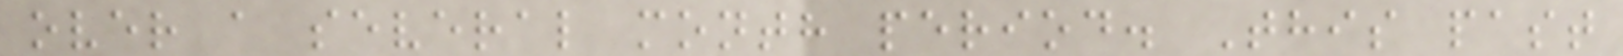over a several month period. This past
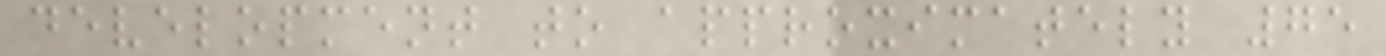development to approximately 75
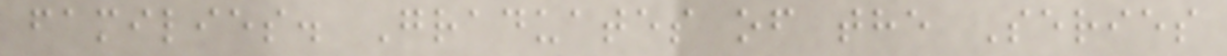families. Graduates of the Series
